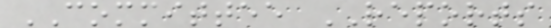COMMITTEE REPORTS
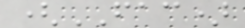(FAC)
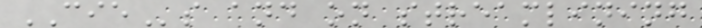CIEs and on streamlining
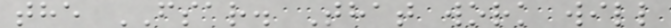the FSAR. That work will
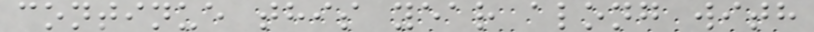continue this year along with
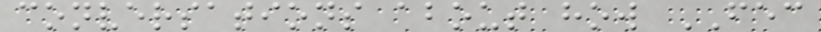conversations about how FEC
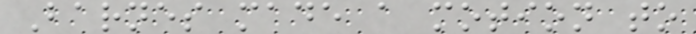Barnes made a motion to
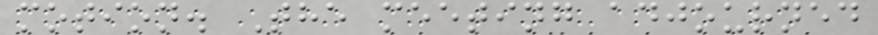motion. The meeting adjourned
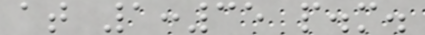at 1:35 p.m.
